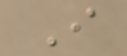I
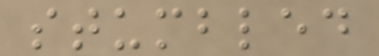stumbled
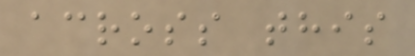across this
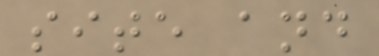site and
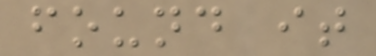found it
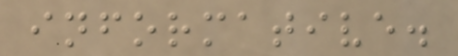informative.
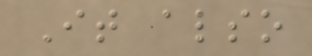It also
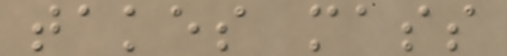takes mass
